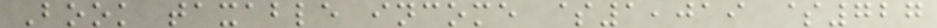Book taxable income $1,019 $727
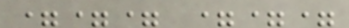=== ===
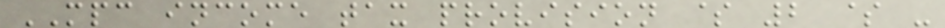MPC income tax provision $ 2 $ -
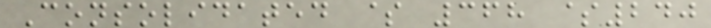Consolidated $ 368 $240
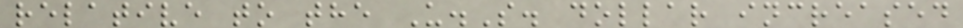relative to the U.S. dollar increased
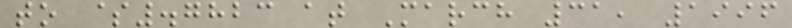to $.7823 at March 31, 1996
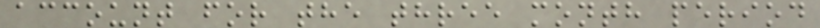account for the three month period
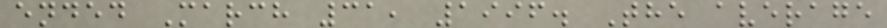ended March 31, 1996. The average
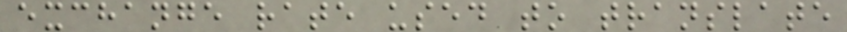exchange rate used to translate
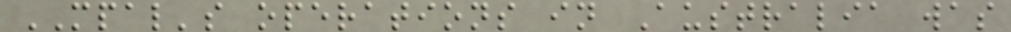MPAL's operations in Australia was
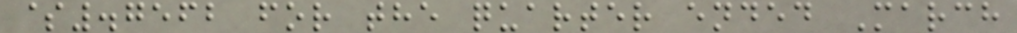$.7562 for the quarter ended March
